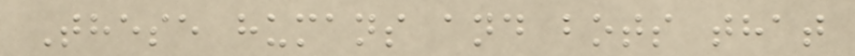These humans and bots that
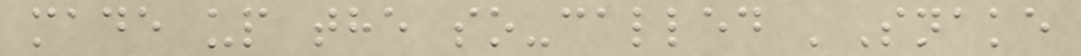made up the so-called 'Snake
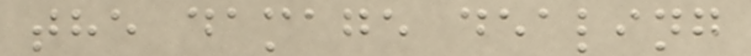the damage dealing
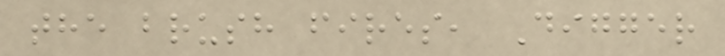the brush fires, Digger
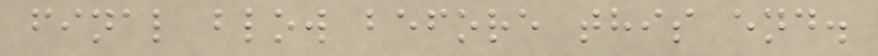final blow before this end.
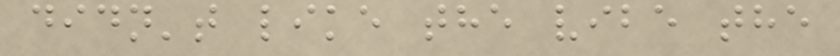didn't like the vibe the
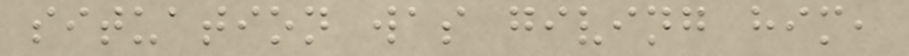situation was giving him,
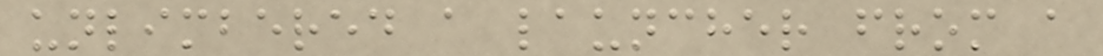unlimbered a launcher from a
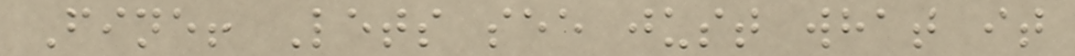Fine! Lets see just what it
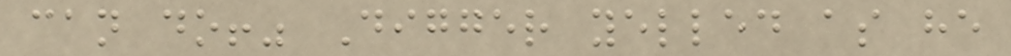can do!" Digger yelled as he
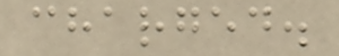charged.
